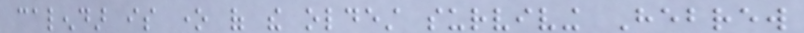calendar is one of the oldest surviving Hebrew
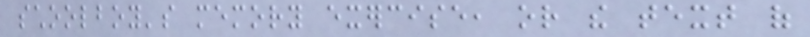schoolboy's memory exercise, or the text of
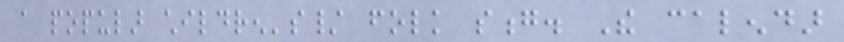a popular children's/ folk song. The calendar
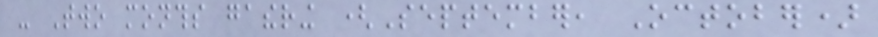- Two months gathering (September, October)
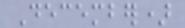December)
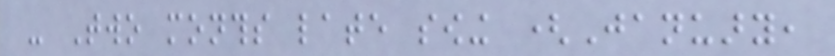- Two months late sowing (January,
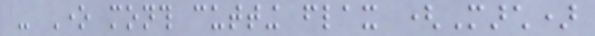- One month cutting flax (March)
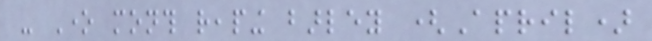- One month reaping barley (April)
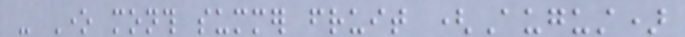- One month summer fruit (August)
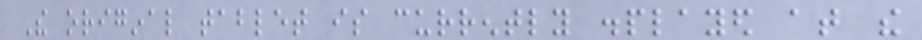The original tablet is currently displayed at the
